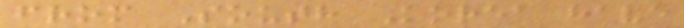from South Korea have
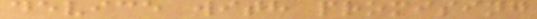device with promising
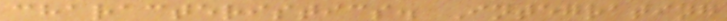characteristics. Integrating
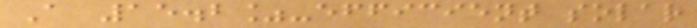A 15.2%-efficient solar
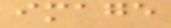image
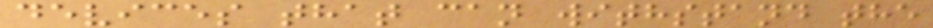devices that can withstand the
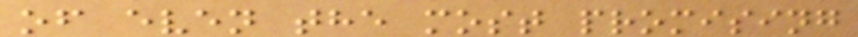of even the most promising
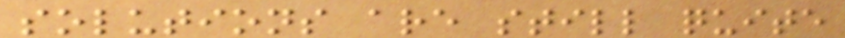solutions are still quite
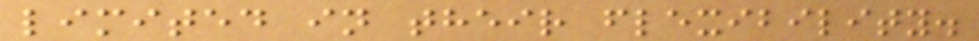limited in their flexibility.
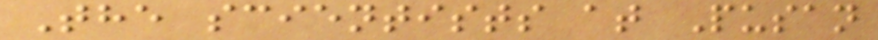The scientists at Pusan
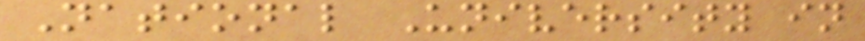National University in
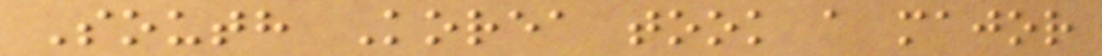South Korea took a major
